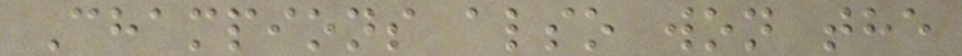Champions also won the
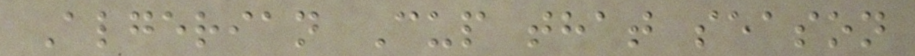Algerian Cup that season
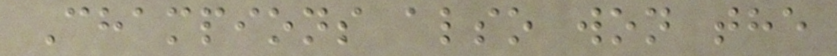Champions also won the
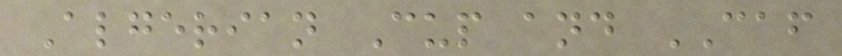Algerian Cup and CAF
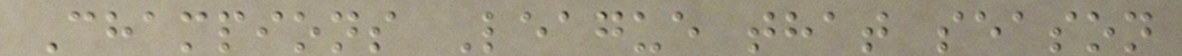Champions League that season
